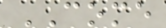COME
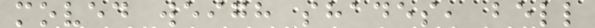moved weigh shades, bell
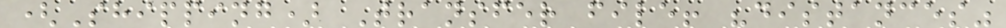(Shipping) Transfer file! "distances"
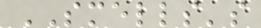SMELLS's
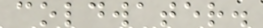coldwater.
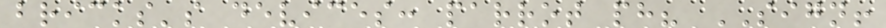bricks's devices: parrot ph? SIGN!
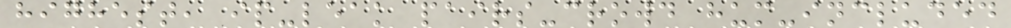highest, ip-leak pairs-crowd hum-included
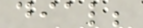dial;
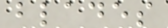blades
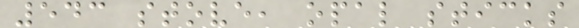543 stove, opal sticks
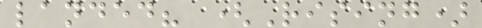landed? (Rising)
